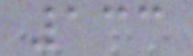133
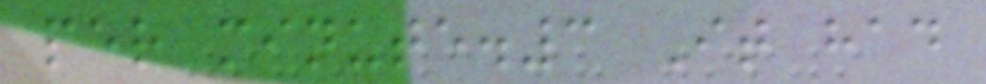per minute.3 It had
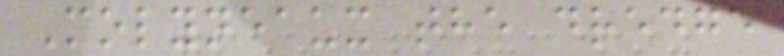Molyneaux the dredge
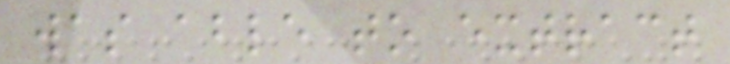was able to extract
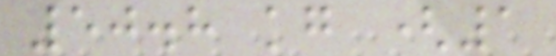50.8 kg (1
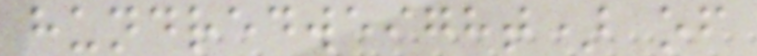hundredweight) of
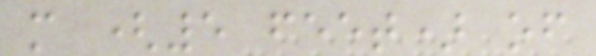m (5 feet) of
